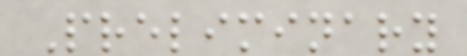Preliminary
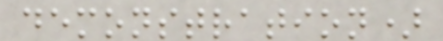demonstration)
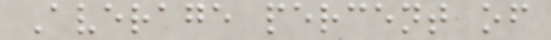Average percent of
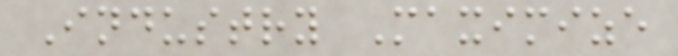Industry Maximize
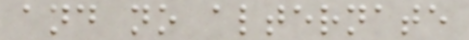and no alternate
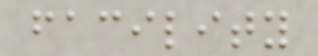facility
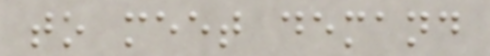to meet demand
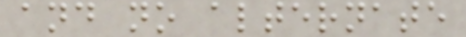and no alternate
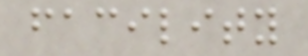facility
